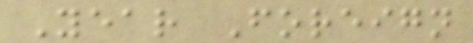Year Foreign
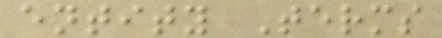entity Terms
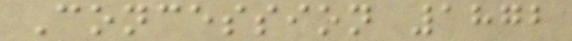Concession 1872
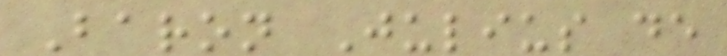Baron Julius de
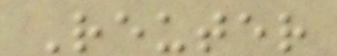Reuter
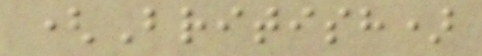(British)
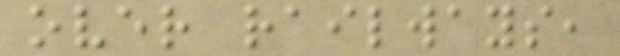over railways,
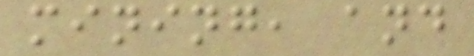mining, and
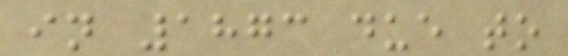in 1873 due to
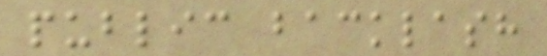public backlash
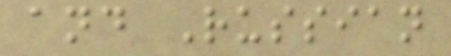and Russian
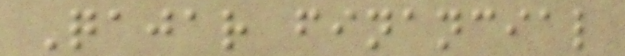Qajar financial
